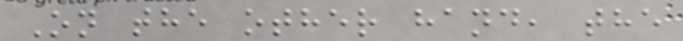On the other hand, the
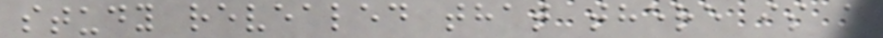study revealed that there is a
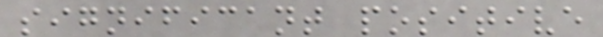significant positive
